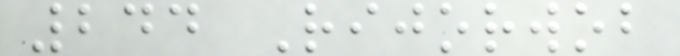244 Rijorwob
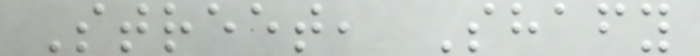Street, Shafy
